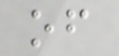of
